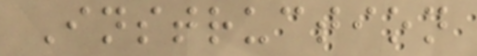Instruction
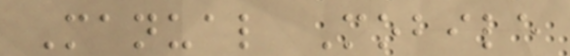Manual Mobile
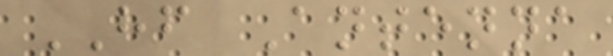HF Antenna
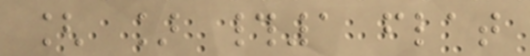[ ] #1 flat
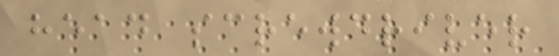head screwdriver
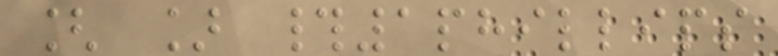[ ] #1phillips
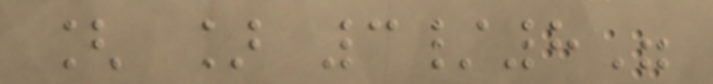[ ] 3/8"
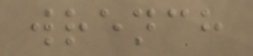wrench
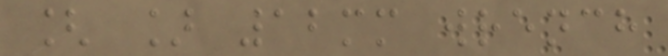[ ] 12mm wrench
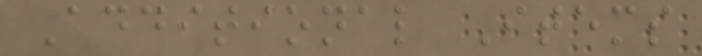Additional Items
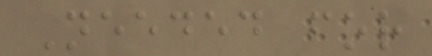Needed for
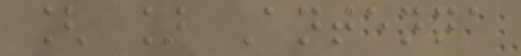[ ] Antenna
